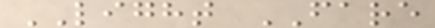LIGHT FARE
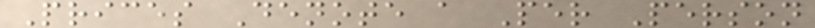Prices Denote a Per Person
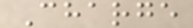Charge
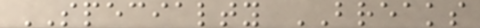SPECIALTY BREAKS
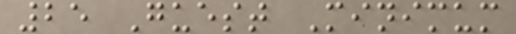25 Guest Minimum
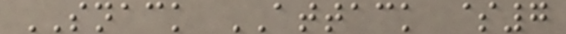SNACK ATTACK $7
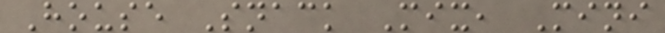House Snack Mix, Mini
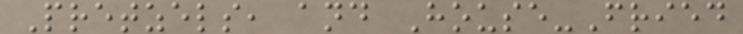Pretzels, and House-Fried
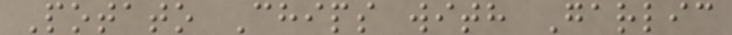Potato Chips with Garlic
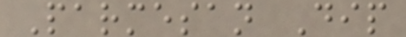Parmesan Dip
